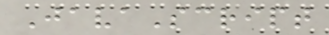JavaScript
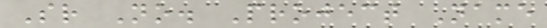Sr No. Project Name
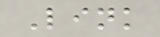Link
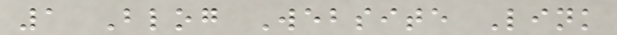1 Blog Website Link
